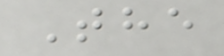The
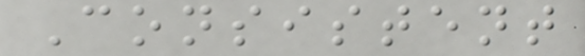Consistent
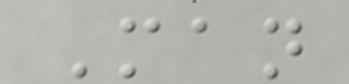Man
